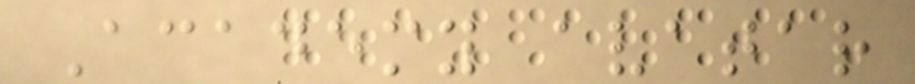Academy avatar
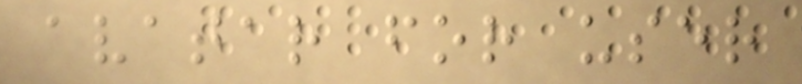avatar for user
